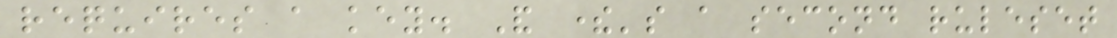requires a key. And there's a second ruleset
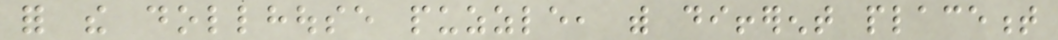for the dollhouse puzzle, with different placement
